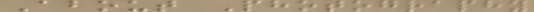About Photography
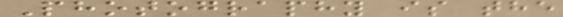Photography is the
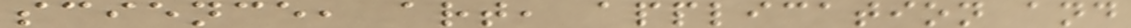science, art, application and
